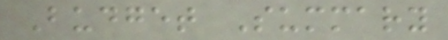Budget Summary
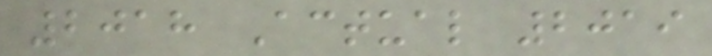2018 Actual 2019
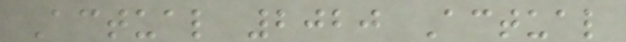Actual 2020 Actual
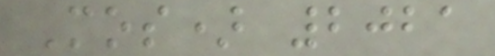Mos) 2021
